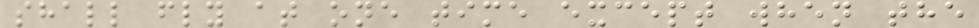shall fly at one time except when the
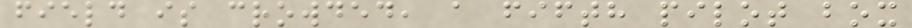field is crowded, a fifth pilot box
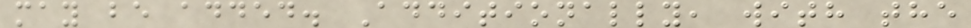may be added. Additionally, with the
